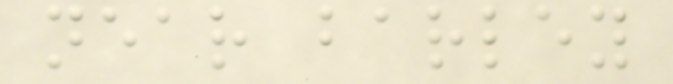near barley
